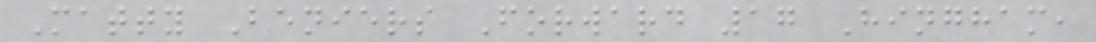Matty Beniers Forward 17 Hingham,
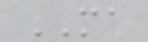MA
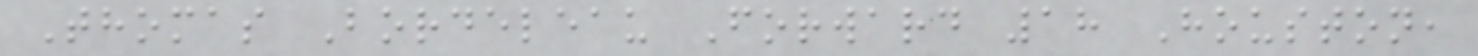Thomas Bordeleau Forward 18 Houston,
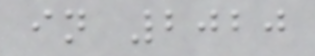in 2020
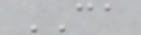CA
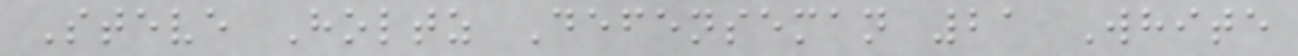Steve Holtz Defenseman 21 White
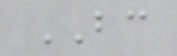BC
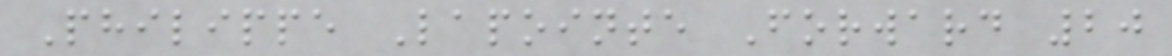Philippe Lapointe Forward 20
